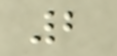2
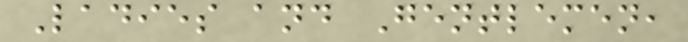Ladies and Gentlemen,
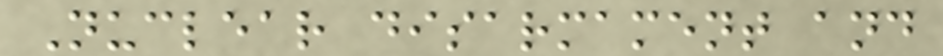Nuclear disarmament and
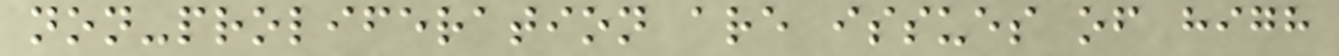non-proliferation are issues of high
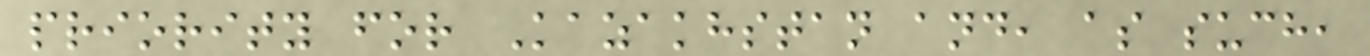priority for Kazakhstan and, as such,
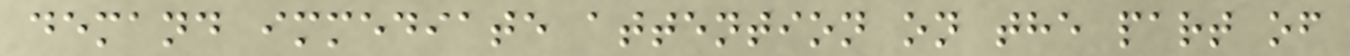demand immediate attention on the part of
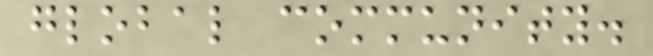global community.
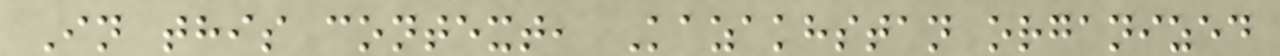In this context, Kazakhstan organized
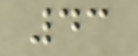43
